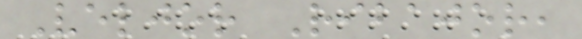Veljor Ribajor,
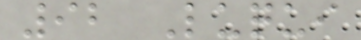92 Luqui
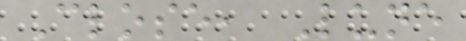Close, Lune
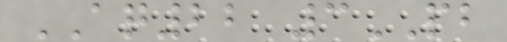AQ22 3PB
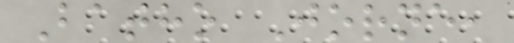Batho Jorne,
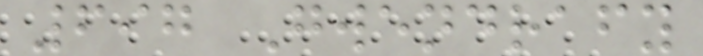697 Gwendrafy
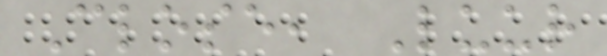Close, Luur
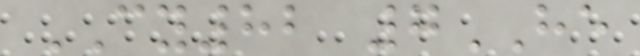CY82 7HE
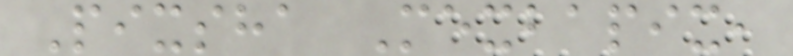Pixsha Mexbapix,
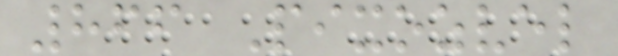866 Pixozvel
